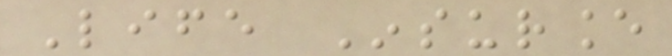Life Insurance
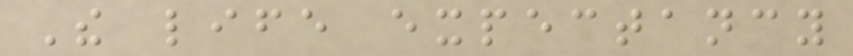The life expectancy
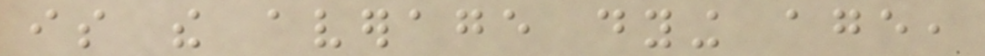is the average dying age,
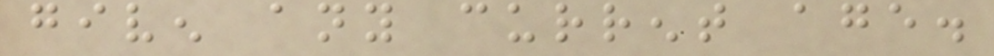given any current age.
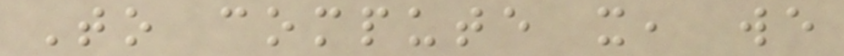To compute it, we
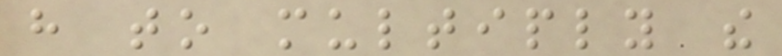have to multiply the
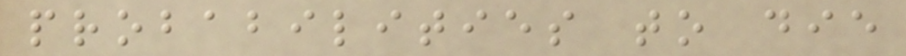probabilities to die
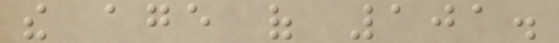the age of 101.
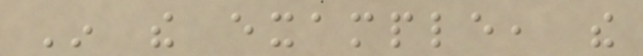In the example, the
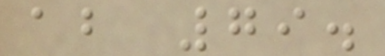about 79.
